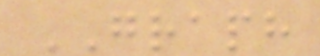GRAPH
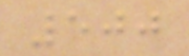500
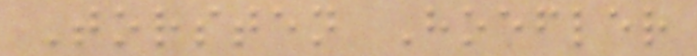Torsten Hoefler
